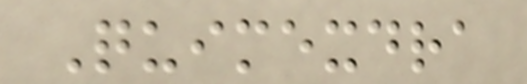Quimexdra
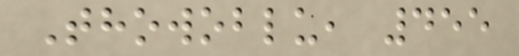Thowoblu, 455
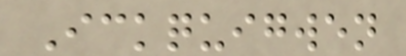Ickquigwen
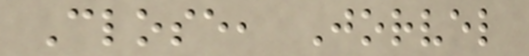Close, Jorvel
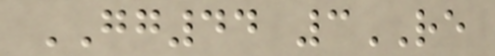GG44 3RE
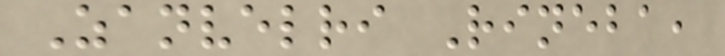Zanvelri Rineba,
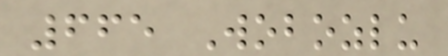665 Wobozlu
